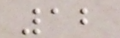12
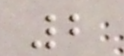2
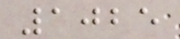1025
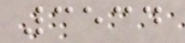3534
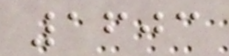1603
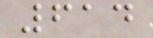614
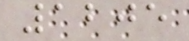1205
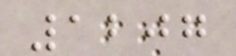1207
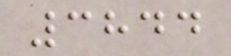3844
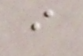i
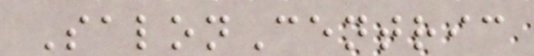SalonCentric
